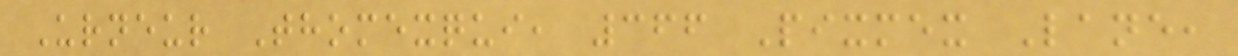Urneur Thomexqui, 366 Pixmex Lane,
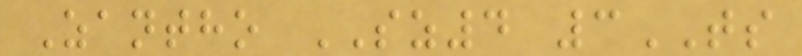Zantho SZ4 3TS
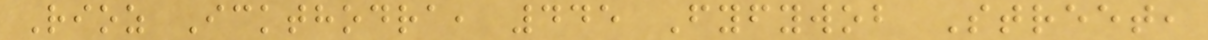Rioz Ickthodra, 445 Fyfywob Street,
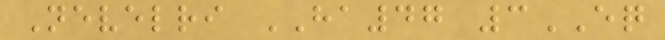Nevelri HA47 3EQ
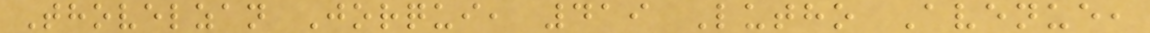Thovelzan Jorqui, 419 Lutho Avenue,
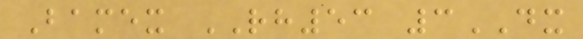Bamex RH53 3DX
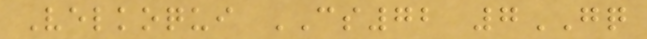Velkoqui CS72 7GQ
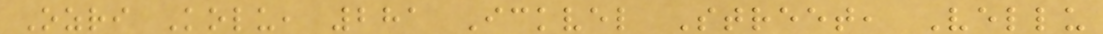Ozri Kolu, 281 Ickvel Street, Vellu
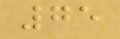75
